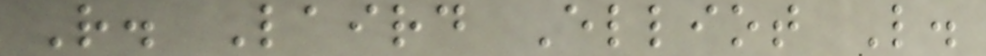R. Laird Elliot L.
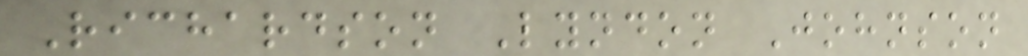Richardson Lyndon Johnson
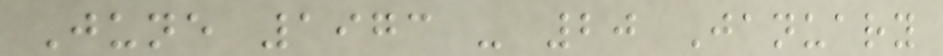June 1973 - 20 January
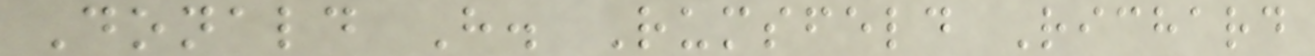Donald H. Rumsfeld Richard
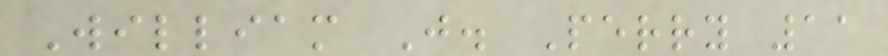William J. Perry 11
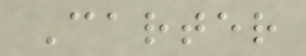Carter
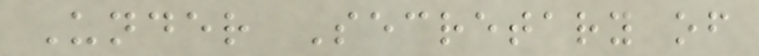Under Secretary of
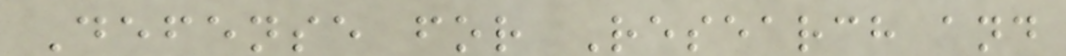Defense for Research and
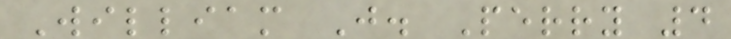William J. Perry 4
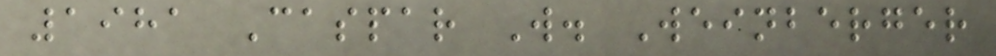1981 Caspar W. Weinberger
